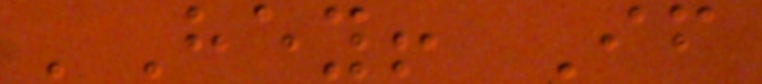'Hey! If
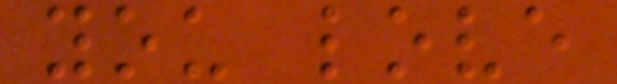you love
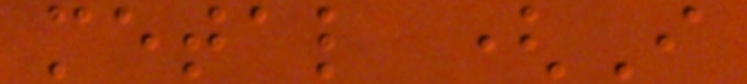metal (I
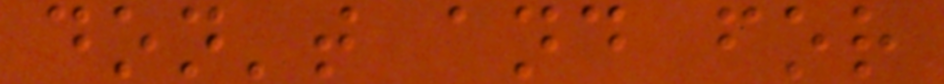don't and for
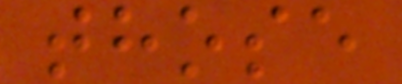those
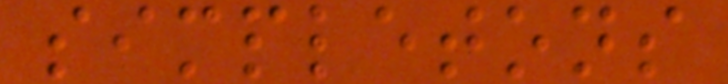simpletons
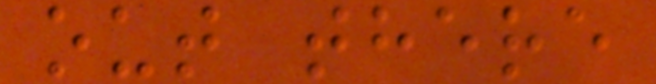out there
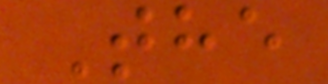The
